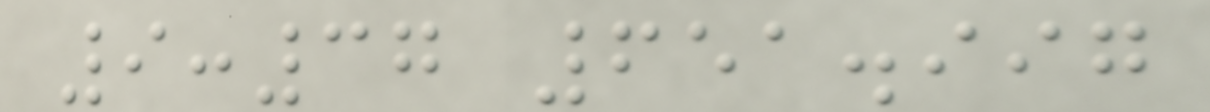9:37 651.997
